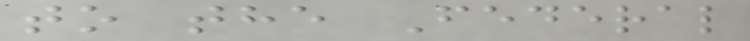to the Federal
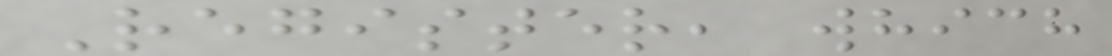Register, which
